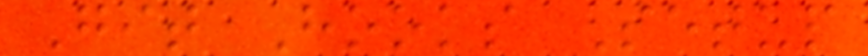Git Hooks Setup
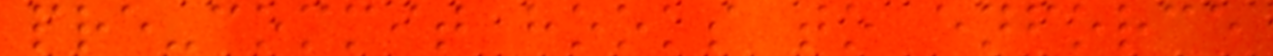pre-commit hooks to enforce
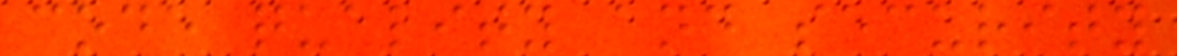code quality and security
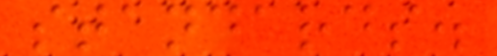standards.
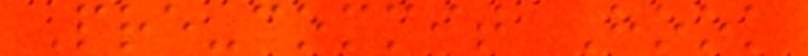Pre-commit Hook
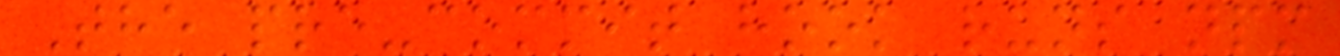The pre-commit hook runs npm
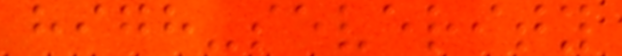high-severity
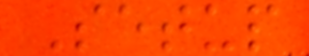Setup
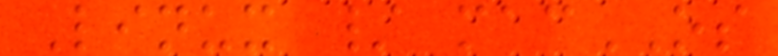Linux / macOS
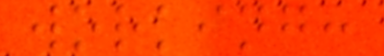working:
